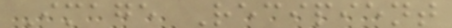Image Recipient
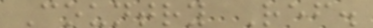Country Ref.
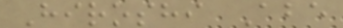Hiroshi Abe
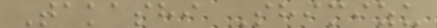Takashi Shimizu
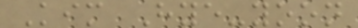Kim Hye-yoon
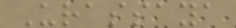Urassaya
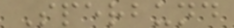Sperbund
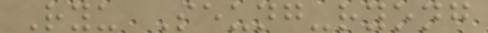Ryu Seung-ryong
